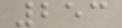253
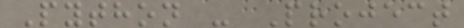Python - Project
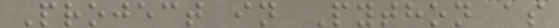Project in Python as
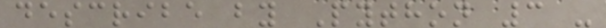describe by Python 3 -
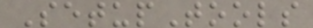SetupTools
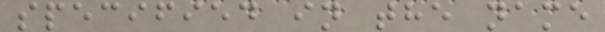specified in the name
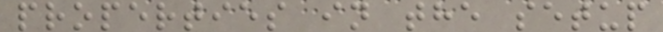properties in the setup
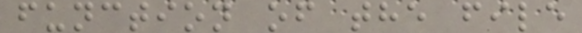function of the file
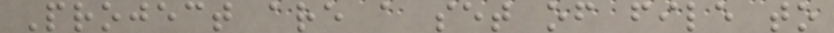Project are a set of file to
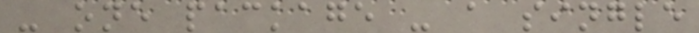- one package - a single
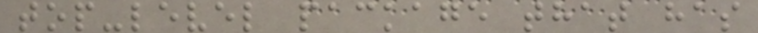top-level package that has
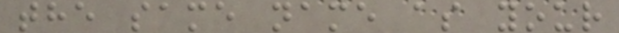the same name as your
